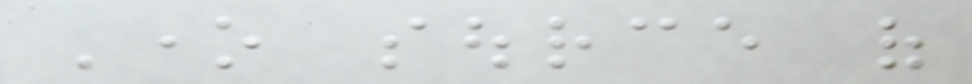One source of
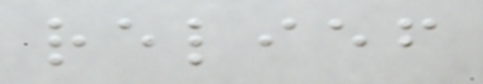relief
